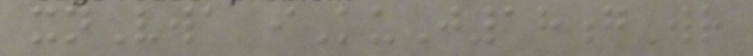xnVwa iKuJ18gWr
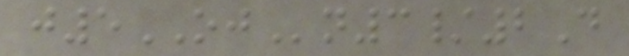j5OJn3/2D
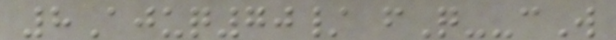8Ajuq70/ fQ--cW
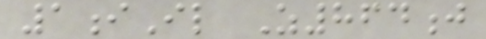1iIl Z864j
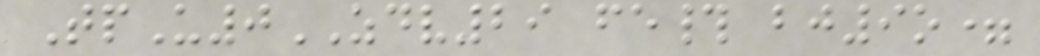TpU0ZDV29 fe# bj9o=
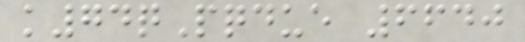k74qPqdue 6640
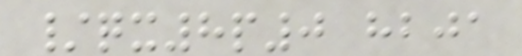/qx8p0 hbja
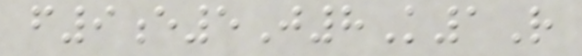f9e5J8K1R
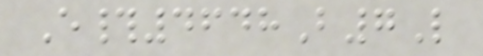E#4648B7L
